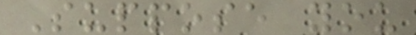Suppose you
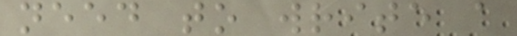need to write a
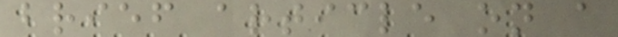brief article on a
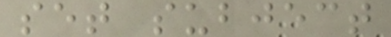set subject
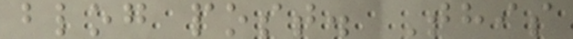blog post. This
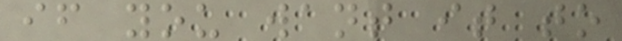if you want it to
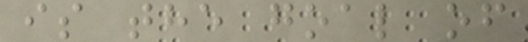is the goal of
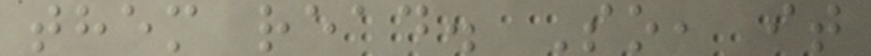them read. So, it
